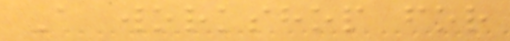A workshop for
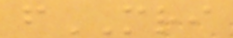fMRI
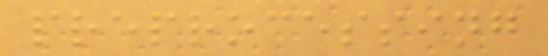preprocessing
